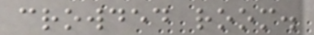crowded room.
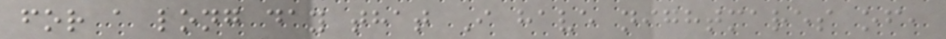for a long day that I have nightmares of,
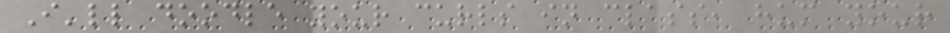I'll doodle your curls in class, hum your
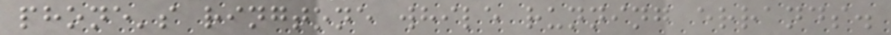phone's ringtone while running errands.
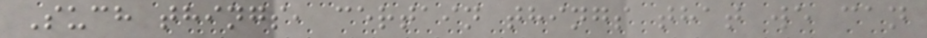Such things, certain things that we can
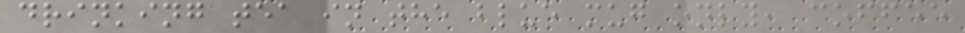drinking tea in the blue mug only, coffee
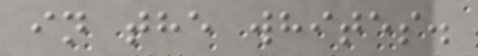in the whites.
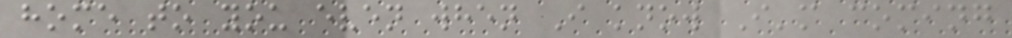home to you even when I know I'm coming
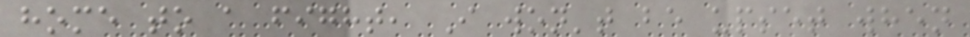home to a fight, I won't be upset when
